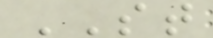ST
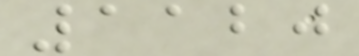1120
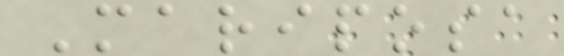Mariposa
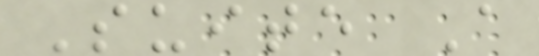Suite A
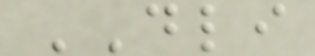DLI
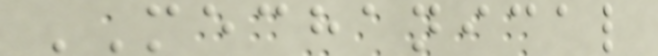MECHANICAL
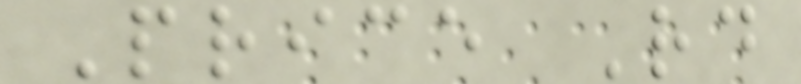Price Rd
